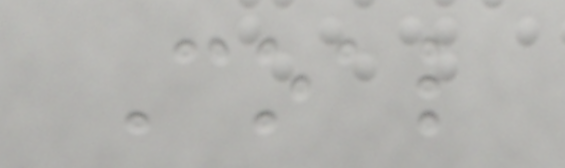Coal
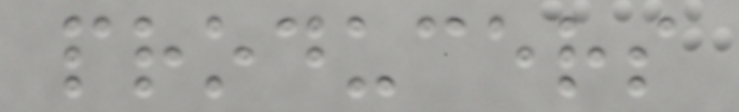producers
